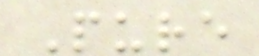Pure
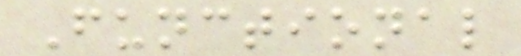Functional
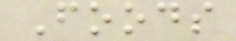Foods
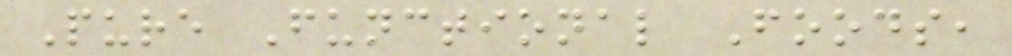Pure Functional Foods,
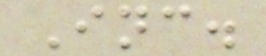Inc.
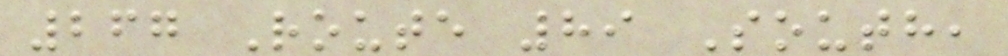267 Route 89 South,
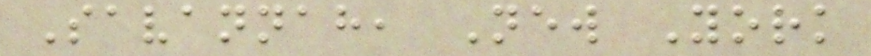Savannah, New York
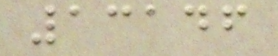13146
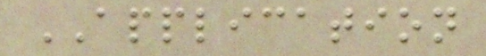APPLICATION
